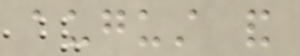august and
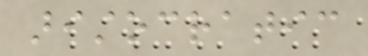aristocratic
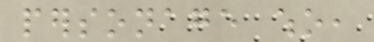personage who,
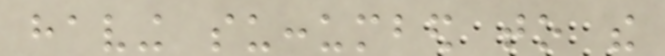having succumbed to the
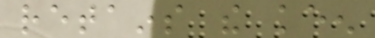retains the keen
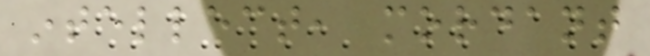intellect, mordant
